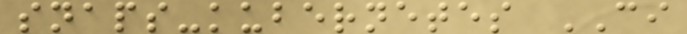snaps-kubernetes CI
